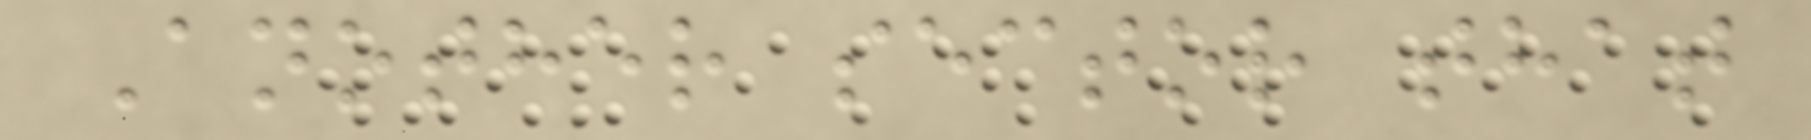Another sector that
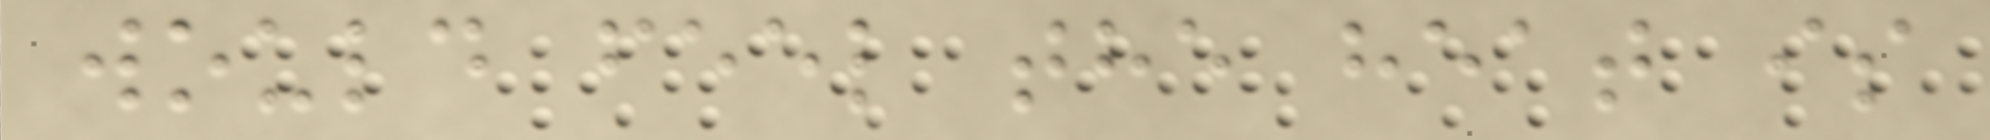would feel the heat is
